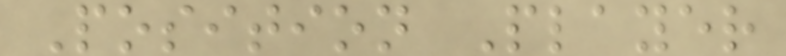Position Player
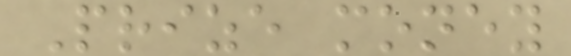Prize money
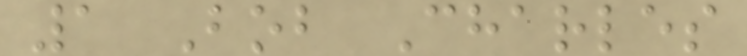1 Bob Charles
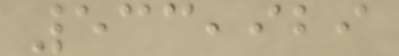533,929
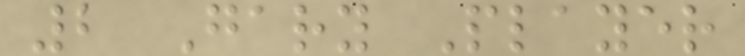2 Gary Player
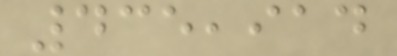435,914
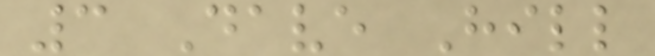3 Dave Hill
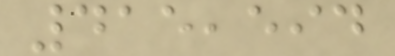415,594
